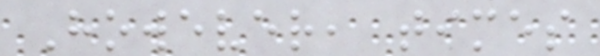However, times
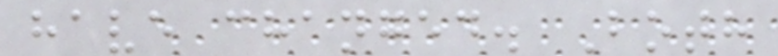have changed. Both
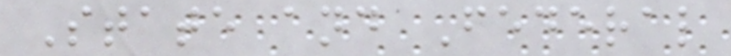State and Federal
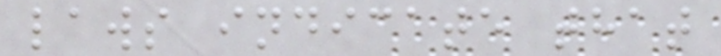laws indicate that
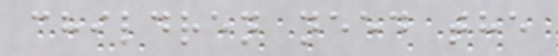children need the
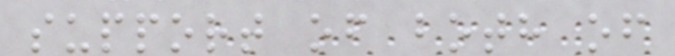support of both of
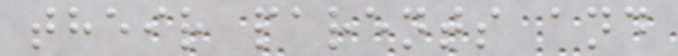their parents and
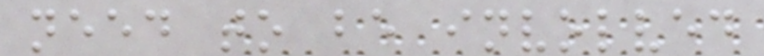need to be involved
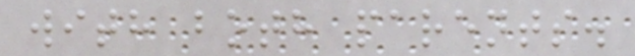with both parents.
